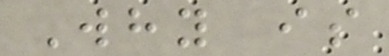Why is
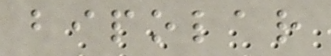bipolar
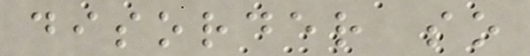disorder so
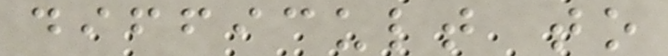difficult to
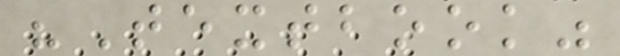"Textbook"
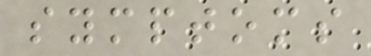symptoms
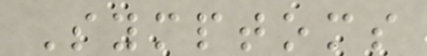Symptoms
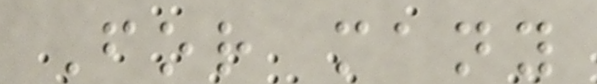For many
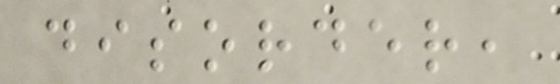disorder,
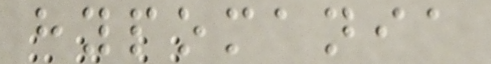hypomania
